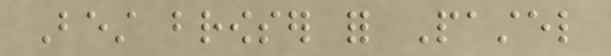Best browser for Pastel
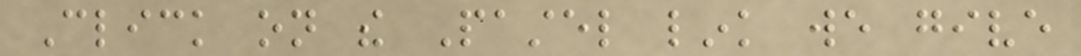Click on the Pastel link we give
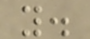you.
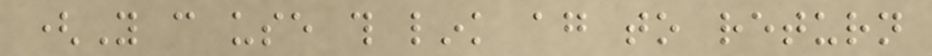(You can use this link again to return
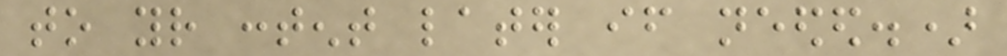to your content later if needed.)
